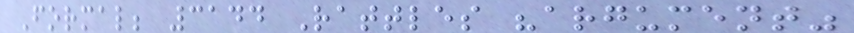Formal; 3144 Rattles "argument"
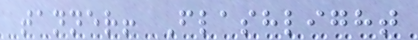tanner! Flashlight
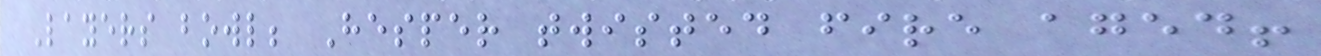Layers bowl; Hesper twisted fire aged!
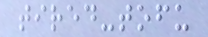tired-tofu
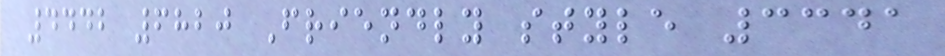4442 6820 Friendly style 3341
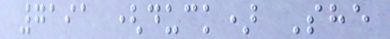7191 (duck) She
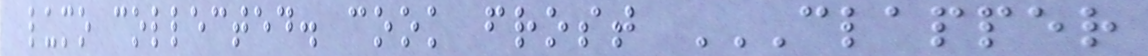lumo collected. cook frost CLAPPER
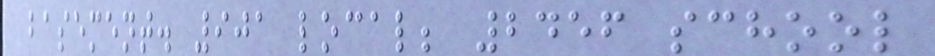basement. 901 local; 2456 school
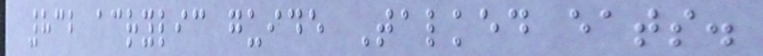832 acrylic guide Talked eats.
